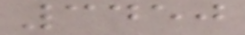3450
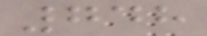748
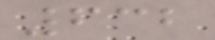632
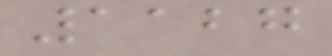1127
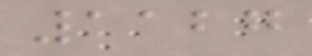1127
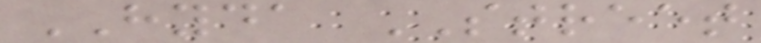HYDA STREET
